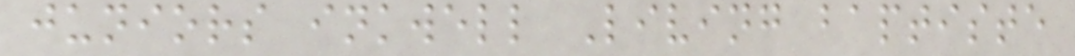juniors inkwell Living baptiste
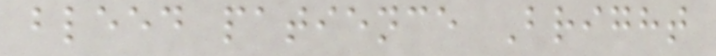bleed patience Bright
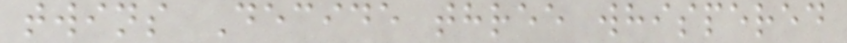twins Decide three whispered
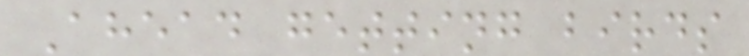Ahead getting birds
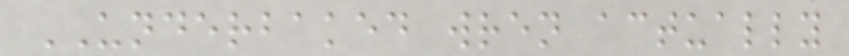UNDERBAKED wren actually
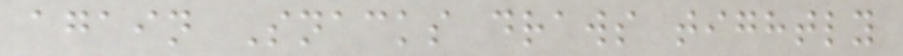again Snacks draws tightly
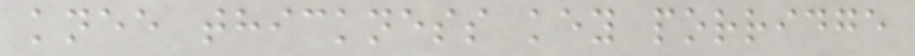knee thickness key porridge
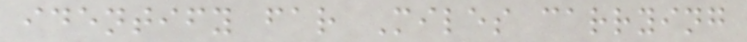identify far Miles carrying
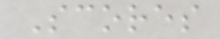Scores
